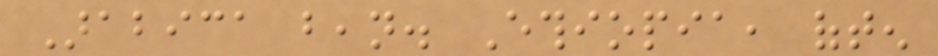Arabica bean. Ethiopia, often
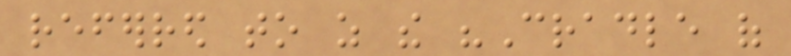referred to as the "Cradle of
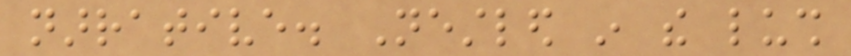narrative. Nestled in the lush
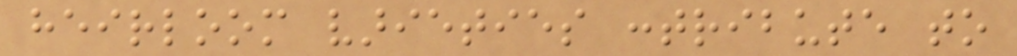heirloom varieties contribute to
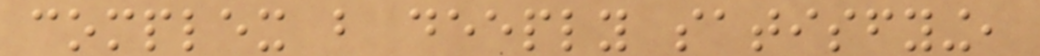complex but deeply satisfying,
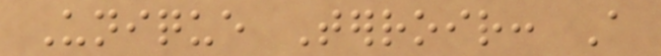Unique Terroir: A
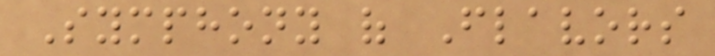Symphony of Flavors
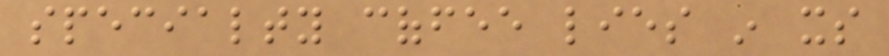specialty coffee lies in its
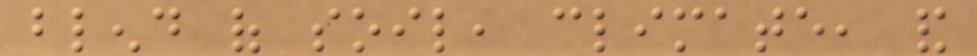blend of soil, climate, and
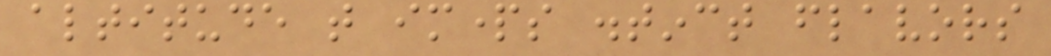altitude that imparts distinct flavors
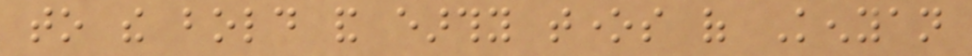to the bold and earthy tones of Kenyan
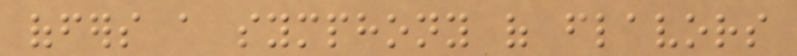offers a symphony of flavors
